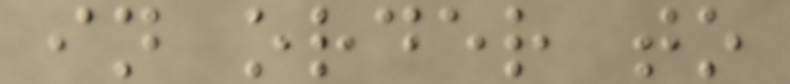in order to
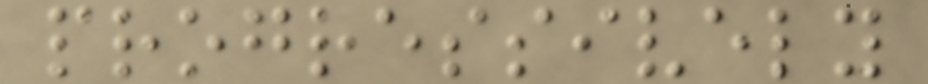progressively
